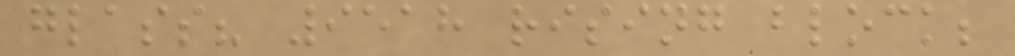glass? 9518 rising block;
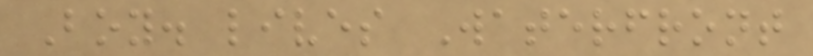Boy. lives Waterfront
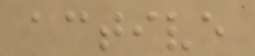active
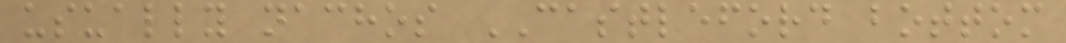usually nachos CASTLEFORD bottom
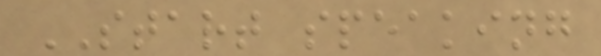START speaking
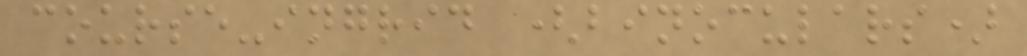course-ingrid (binoculars)
